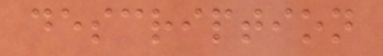description
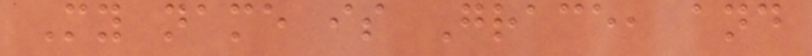My name is Grace, and
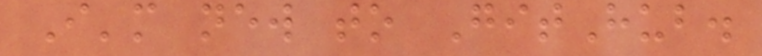I'm new to GitHub.
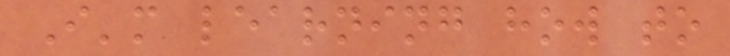I'm learning how to
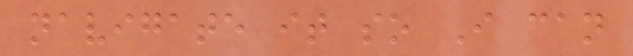navigate it so I can
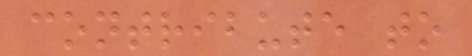contribute to
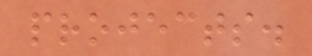projects.
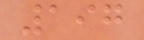197
